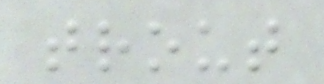trout
